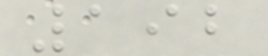192
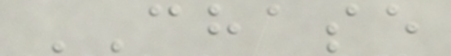CHASE
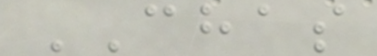CHAS
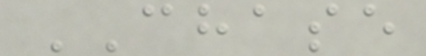CHASE
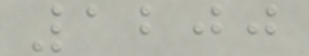1200
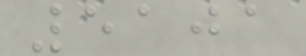5101
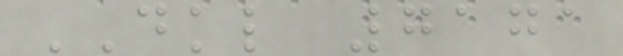DKL 7171
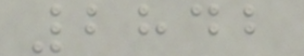2842
